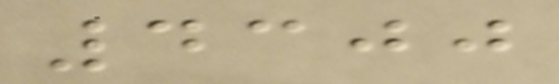4300
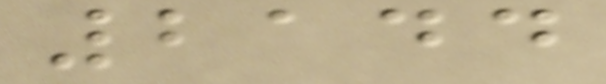2144
